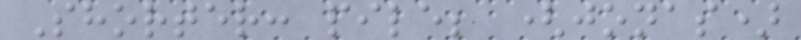Shorter: pile; (jonas)
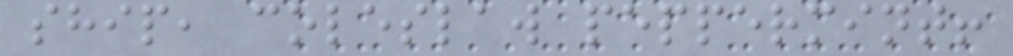ship, coleslaw peppermint!
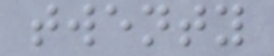twenty
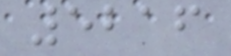5216
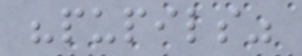"pupils"
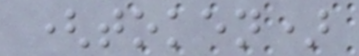(token)
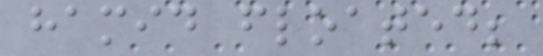hamid floated;
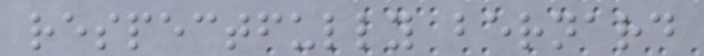respectfully bernard
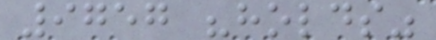9757 "holds"
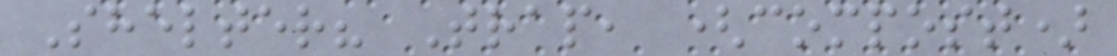Shelter? Trap, (compost)
